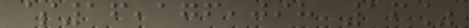$16,176,098 16%
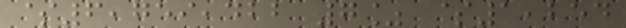$6,759,422 7% $1,254
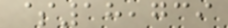$18,739
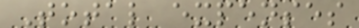Total expenses
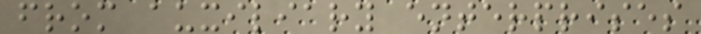from auxiliary enterprises
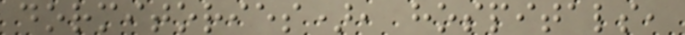dormitories), hospitals,
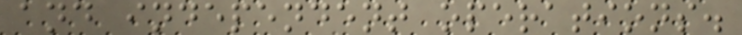and independent operations.
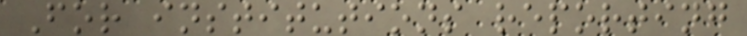For institutions reporting
